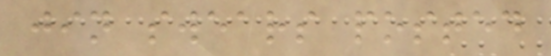jin swears posted
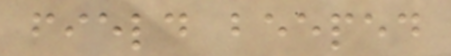field beeped
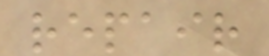repair
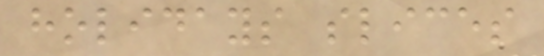holidays slices
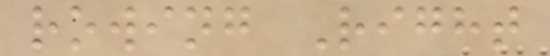rowing Right
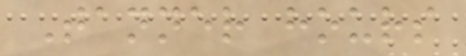Tanner hours
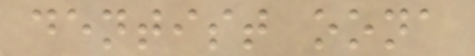dentist oona
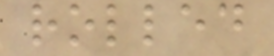rolled
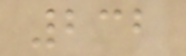232
